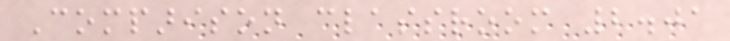Comparison classroom 2.01
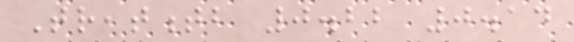Treatmentb 0.22 0.14
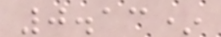0.13*
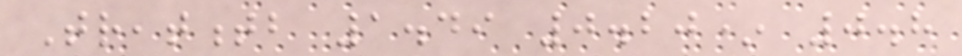Treatmentb 1.49 0.20* 0.8
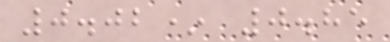0.02* 0.85
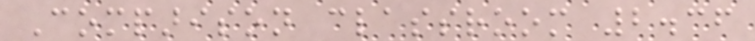Comparison classroom 2.36
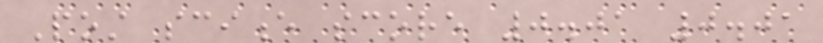Post science score 0.01 0.01
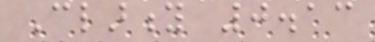Clarity 0.13
